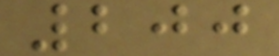200
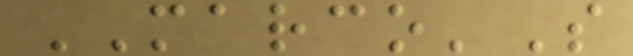MARCO'S
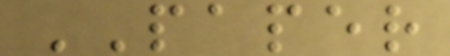PAPER
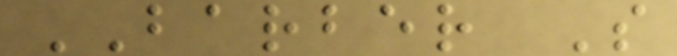BARBER S
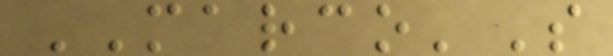MARCO'S
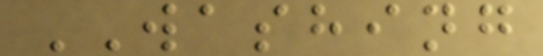WASHING
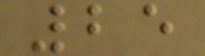25
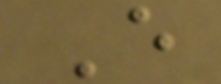E
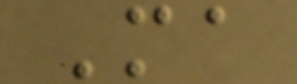Ma
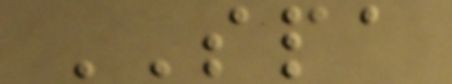SPA
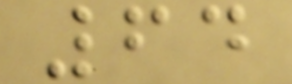64
